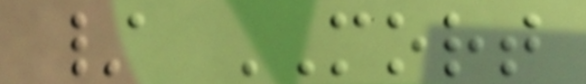/ MORT
